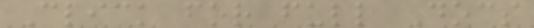Click for full Docs
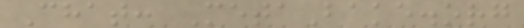Chat: MetaBake.org
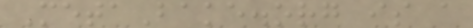MetaBake.org is a
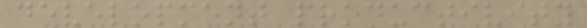development productivity
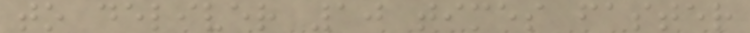to deliver 10 times faster
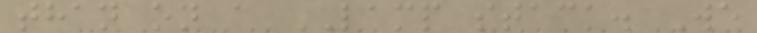than on a LAMP stack. We
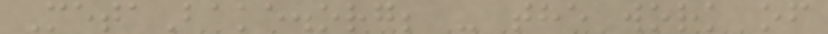MetaBake.org; - the work of
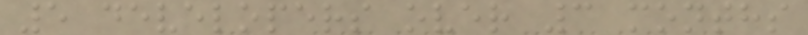5 developers over 3 months
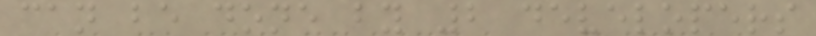can be done by 2 developers
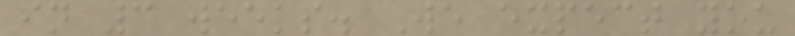in 3 weeks. We expect you
